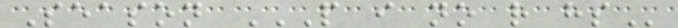Season P I NO R HS
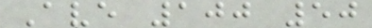Ave 100 50
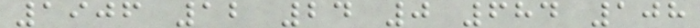1906 12 24 0 684 108
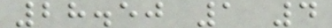28.50 1 4
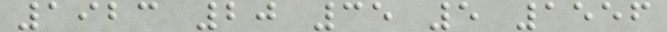1923 20 35 5 1556
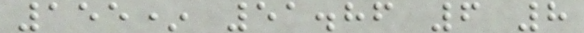155* 51.86 6 8
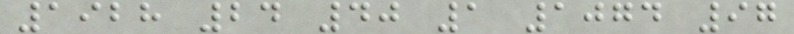1928 24 40 1 1074 97
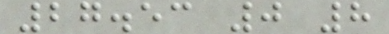27.53 0 8
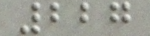227
